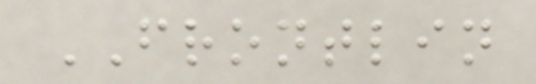FRONTLIN
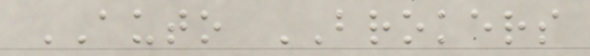AUTO BROKERS
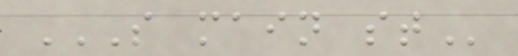S MAIN ST
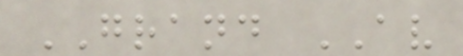GRAND AV
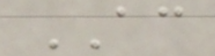AC
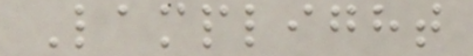Lamplight
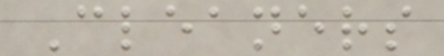Cleaners
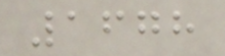1678
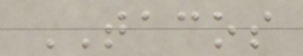TACOS
